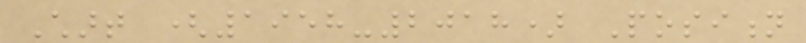Chart (1958-2018) Position
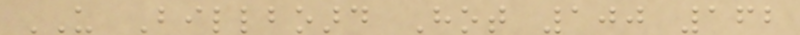US Billboard Hot 100 162
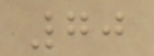70
